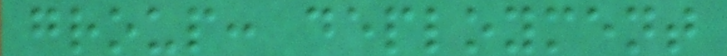group: deployment
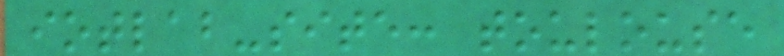iotlab-site: toulouse
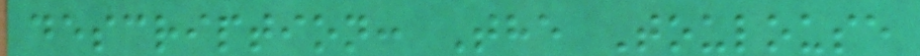description: The Toulouse
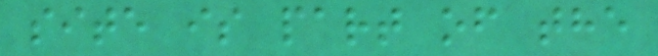site is part of the
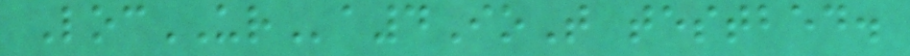LocURa4IoT testbed.
